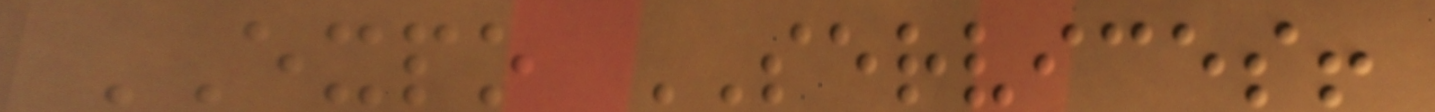EXPO SERVICES!
